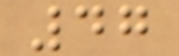47
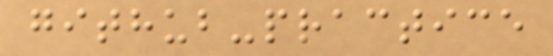github-practice
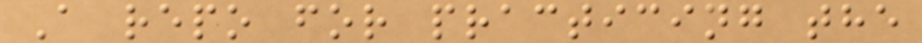A repo for practicing the
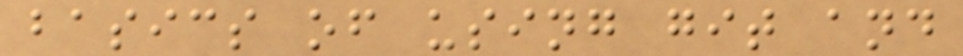basics of using git and
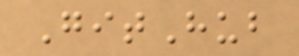GitHub
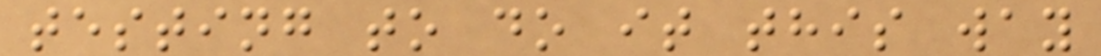testing to do it this way
